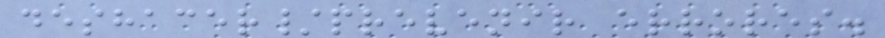deshacer/prevenir errores.
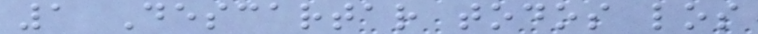1 Descartar todos los
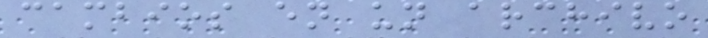cambios en un archivo
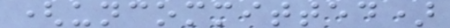(uncommitted)
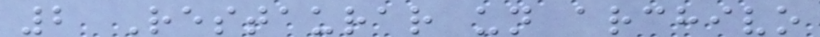2 Restaurar un archivo
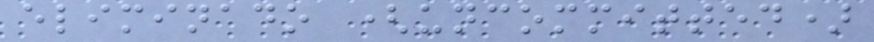eliminado (uncommitted)
